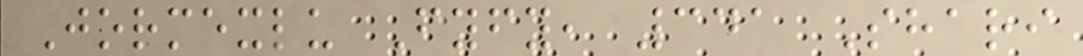Jormexlu Fyfy, 341 Shari
